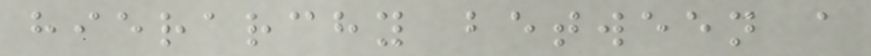hierarchy between a
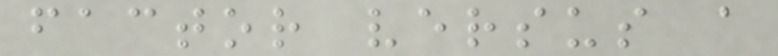factor versus a
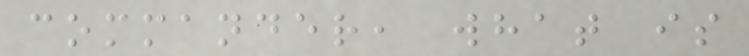commander, what is
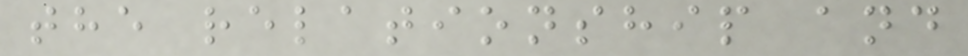the relationship and
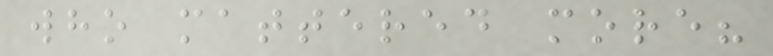who mattered more?
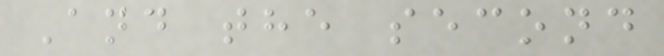And the second
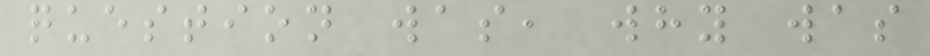question was, why was
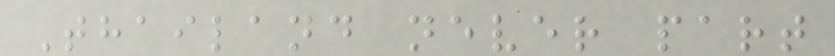Thailand never part
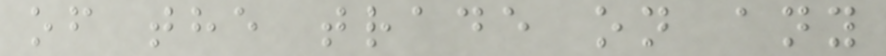of the trade on any
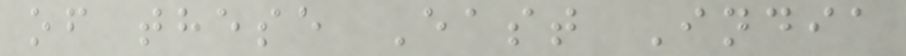of these East India
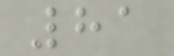81
